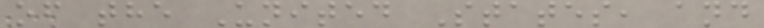of the United States, and
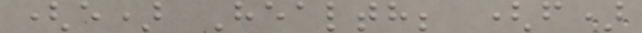(e) Health; (f)
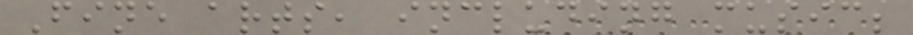Fine arts, including music;
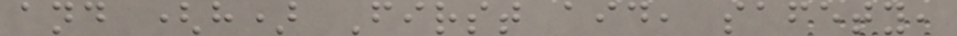and (h) First aid, safety,
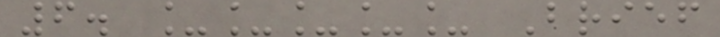6. _____ Brief
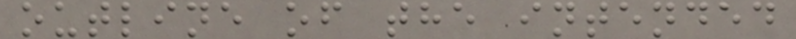outline of the intended
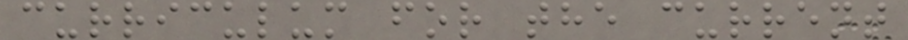curriculum for the current
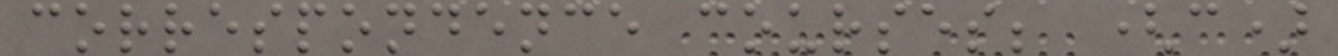correspondence courses; (c)
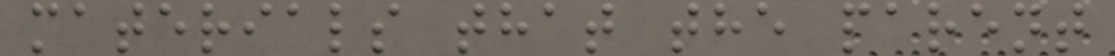materials that the parent
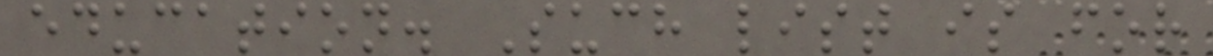education. Such list is for
